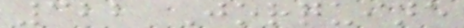322 Jorquine
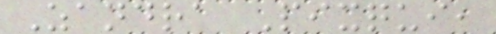Zandra Pixqui,
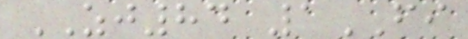ZJ84 1FI
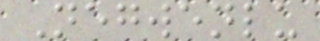Negwenlu
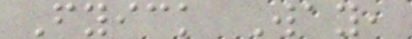Fyick Way,
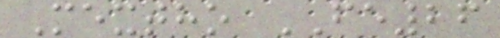Mextho FE26
